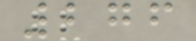276
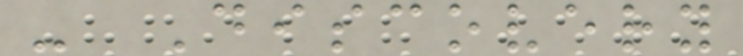- Discovery
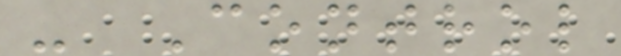- Control
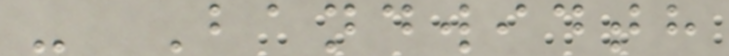- Bandwidth
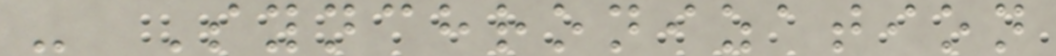- Synchronization
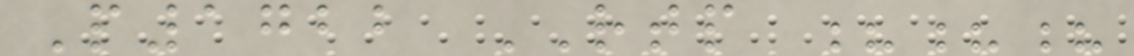P1722 RTP ???
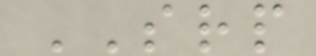SRP
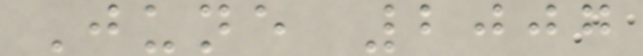June 2007
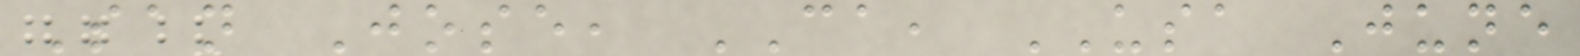San Jose, CA, USA June
